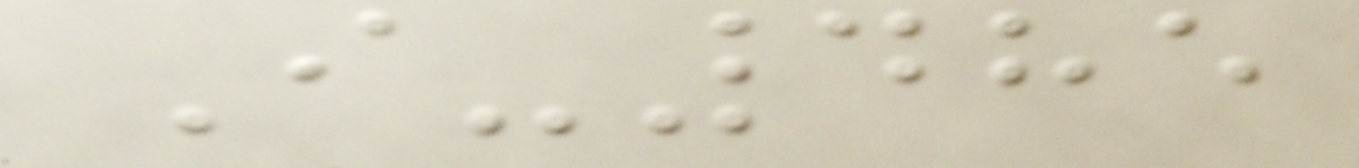I-485
